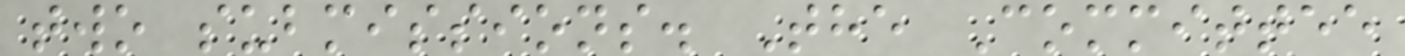two submissions. The Committee
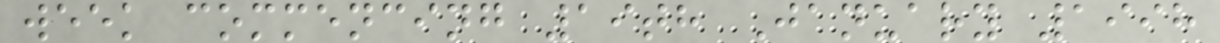week commencing 19th January 1998
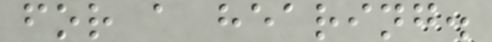for a hearing.
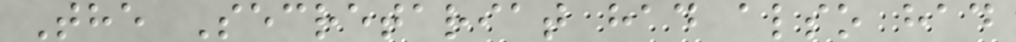The Secretariat had also had
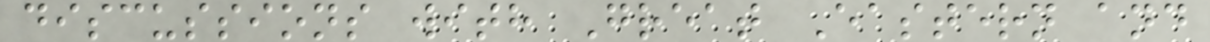discussions with Great Eastern and
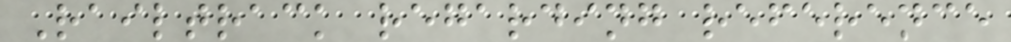Railtrack regarding reference
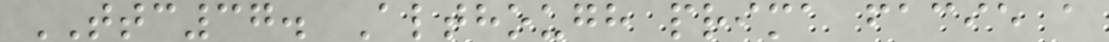TTC37. Although prima facie a
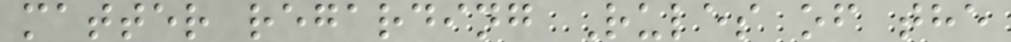matter regarding Rules of the
